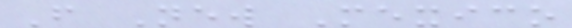F New Mexico
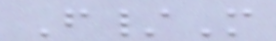F/M
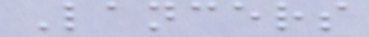Lancers
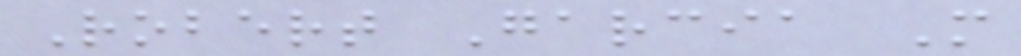Robert Garcia M
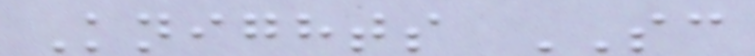Knights SC
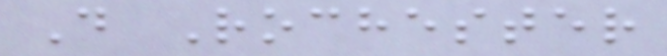D Rochester
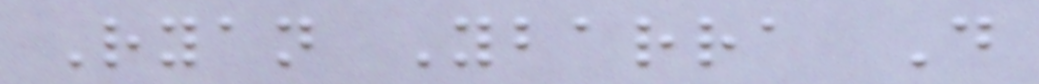Ryan Ybarra D
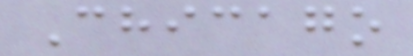Chicago
